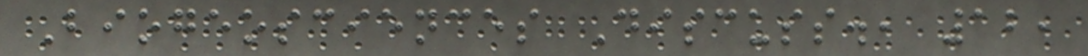Biogeosciences Discuss., 12,
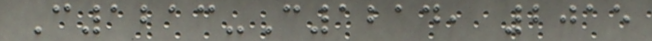C1213-C1214, 2015
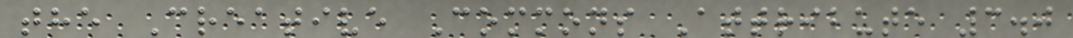the Creative Commons Attribute 3.0
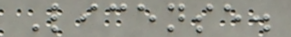License.
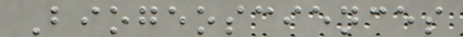Biogeosciences
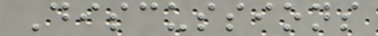Discussions
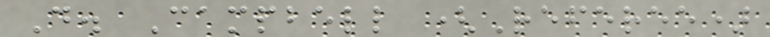D. Campbell (Referee)
